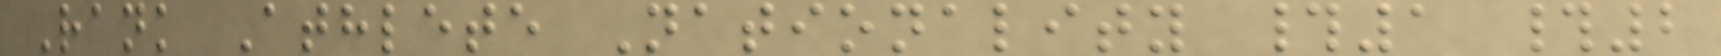Rank Athlete Nationality #1 #2
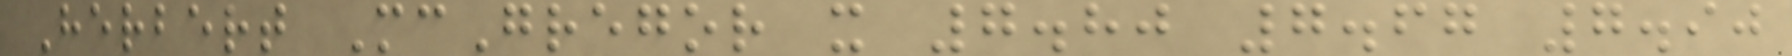Herbert McGregor x 7.80 7.67 7.90
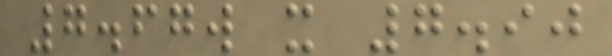7.67w x 7.90
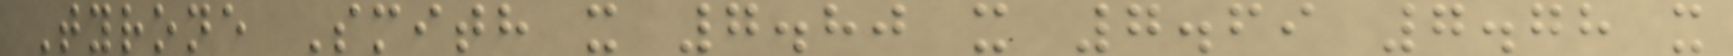Tyrone Smith x 7.80 x 7.69 7.78 x
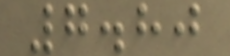7.80
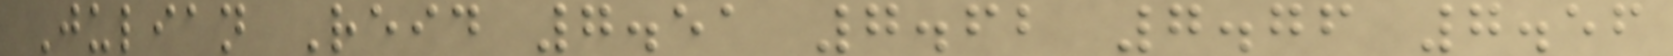Julian Reid 7.51 7.62 7.76 7.56
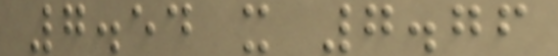7.54 x 7.76
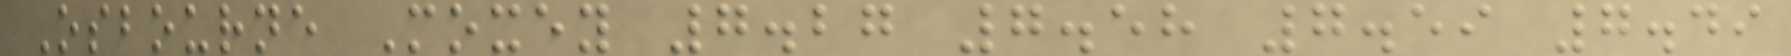Osbourne Moxey 7.27 7.58 7.59 7.49
